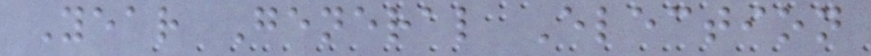Year General Election
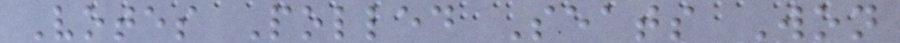Votes Polled Seats Won
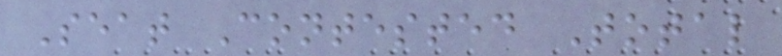Seat Contested Total
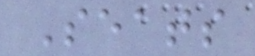Seats
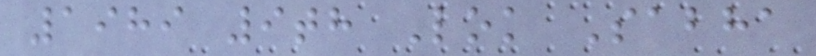1989 9th Lok Sabha
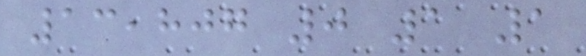13,807 0 1 1
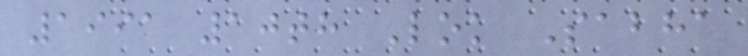1991 10th Lok Sabha
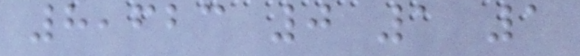8,623 0 1 1
